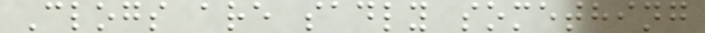Clogs are sadly something
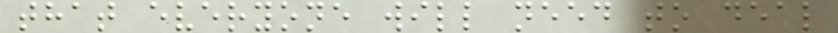that everyone will need to deal
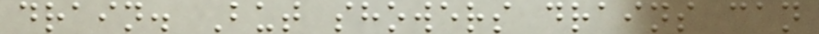drain. But showers drains can
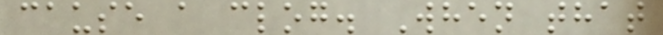cause a clog. When that
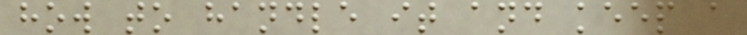how to handle it and keep a
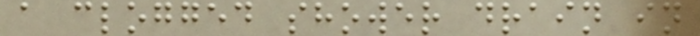a clogged shower drain in
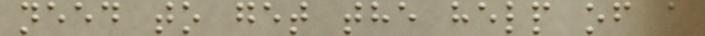need to get the help of a
